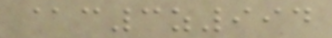@c3z994
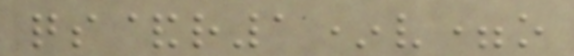qs&r1*v=o
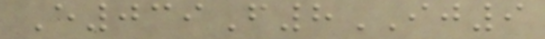E039F8IJ9
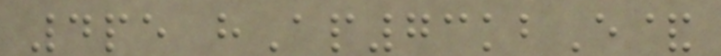4pe hAp73kbE&
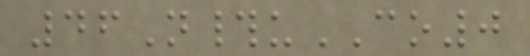46N#uCO0
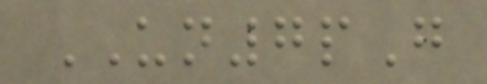UN7pG
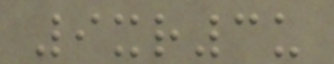9xr3u
